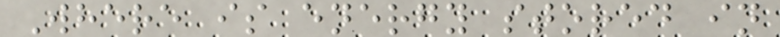Where is energy stored in
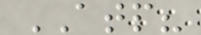ATP?
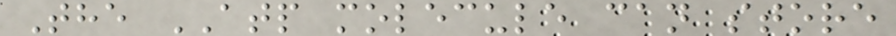The ATP molecule can store
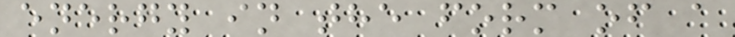energy in the form of a
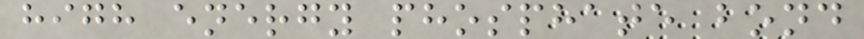high energy phosphate bond
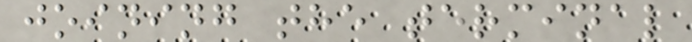joining the terminal
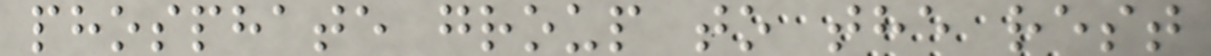phosphate group to the rest
